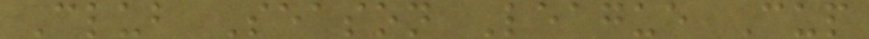Club Season League Cup
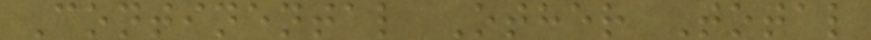Continental Other Total
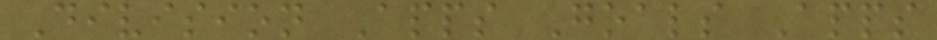Division Apps Goals Apps
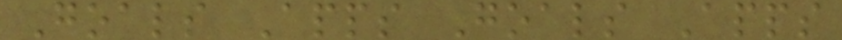Goals Apps Goals Apps
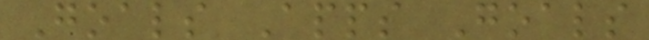Goals Apps Goals
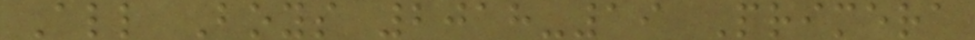All Boys 2018-19 Primera
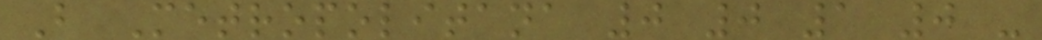B Metropolitana 0 0 1 0 -
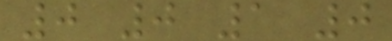0 0 1 0
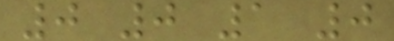0 0 1 0
